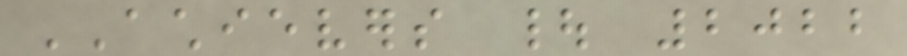ACHIEVERS | 2022
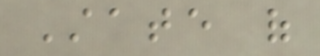State of
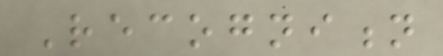Recognition
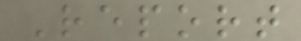Report
